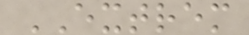EXTREM
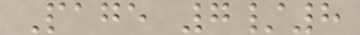Page 7/8
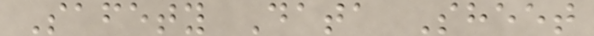Safety Data Sheet
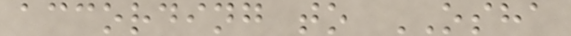according to OSHA
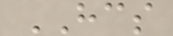HCS
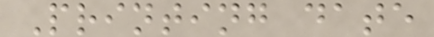Printing date
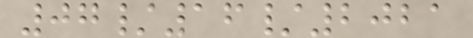07/16/2021
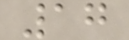17
